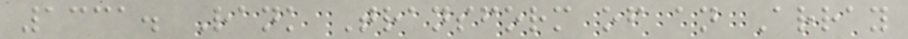1331. Rank Transform of an Array
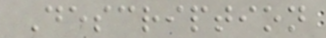Description
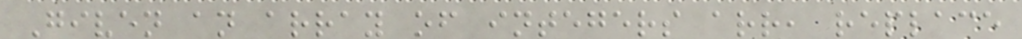Given an array of integers arr, replace
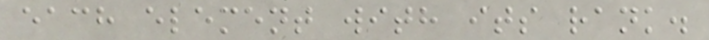each element with its rank.
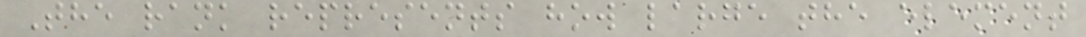The rank represents how large the element
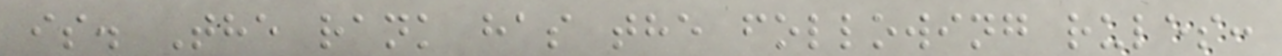is. The rank has the following rules:
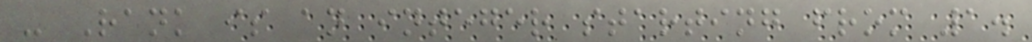- Rank is an integer starting from 1.
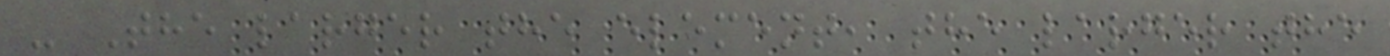- The larger the element, the larger the
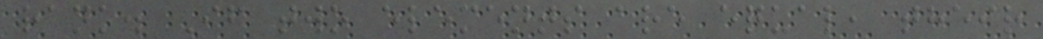rank. If two elements are equal, their
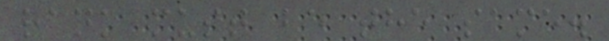rank must be the same.
